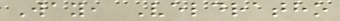Way, Veldratho
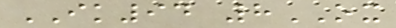IK94 8OX
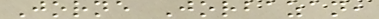Jorne Jorbazan,
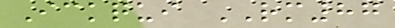Ickqui RM87
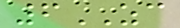6ZC
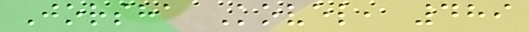Jorsha Kovel, 489
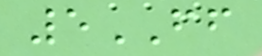5FF
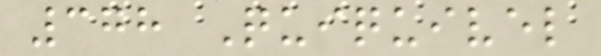378 Quiquivel
